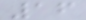16
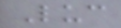Luc
